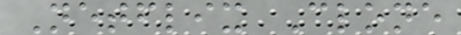Netflix Clone
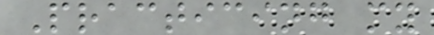Practicing my
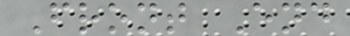Front End
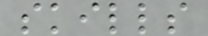skills
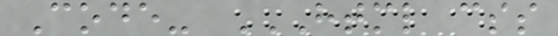Code- HTML CSS
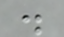.
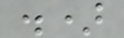.)
